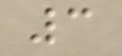3
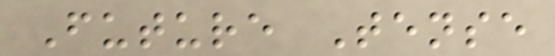Future Tense
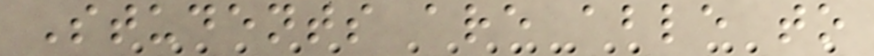Students are able to
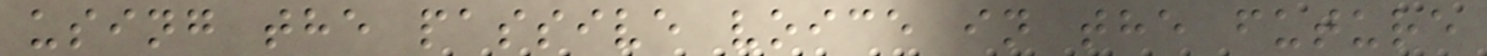using the passive voice in the future
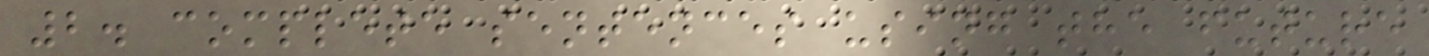2. complete sentences using the future
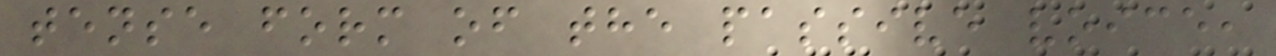tense form of the passive voice,
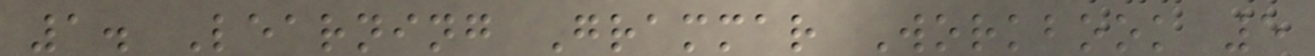1. Learning Grammar Workbook 5
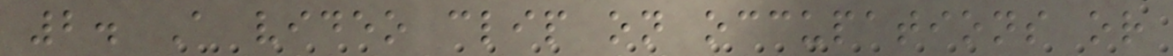2. A video clip on occupations or
